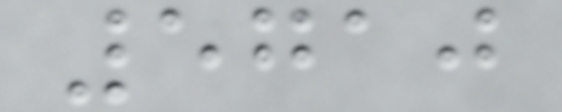5710
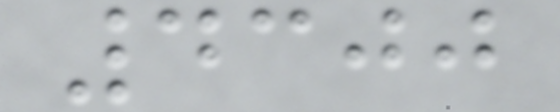4300
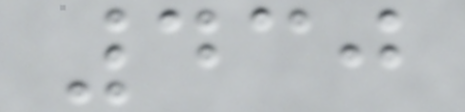430
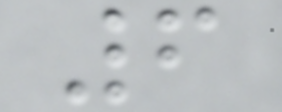6
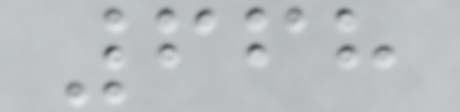668
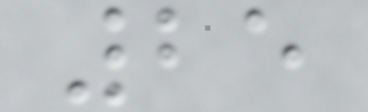25
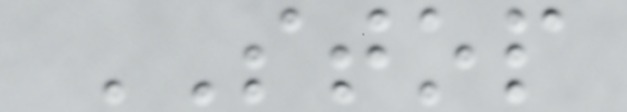STOP
